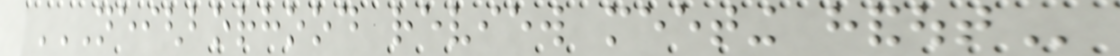NEIGHBORHOOD REVIEW MEETING HANDOUT
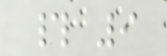# 9
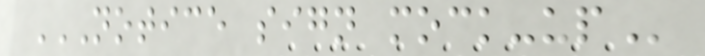NOTICE SIGN MOCK-UP
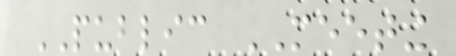PUBLIC MEETING
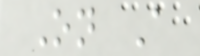On A
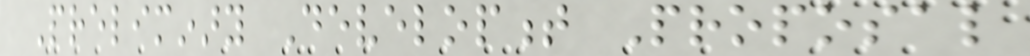Preliminary Development Proposal
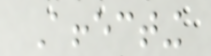Affecting
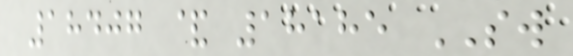18407 & 18185 SW
